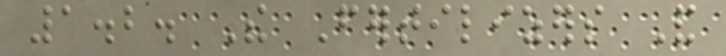1.2. The Fertilizers And
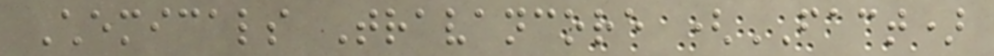Chemicals Travancore (FACT)
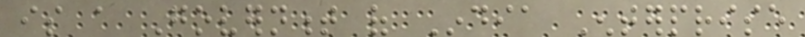is a Government of India Enterprise
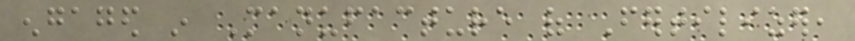engaged in Manufacture of Fertilizer,
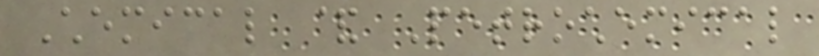Chemical & Petrochemical
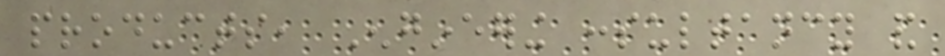products, Engineering consultancy and
